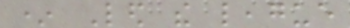* Led the league
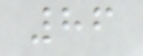86
